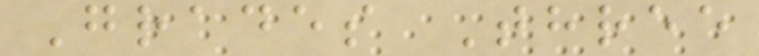Grades Three
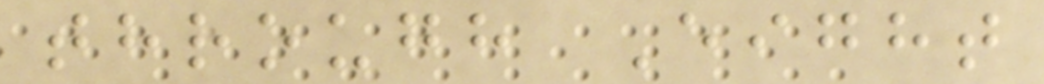through Eight
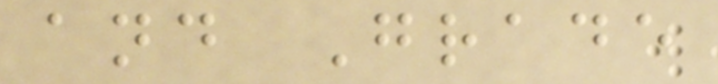and Grade
